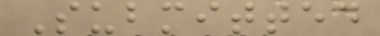Submitted
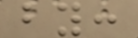by:
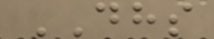DHS
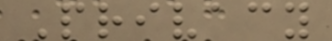Privacy
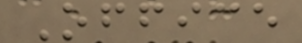Office
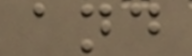and
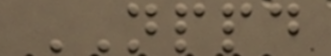NPPD
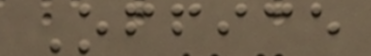Office
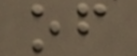of
